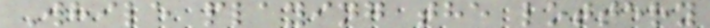While playing the lottery
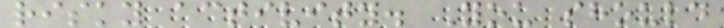risky activity. You should
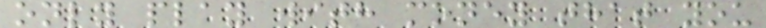only play with money that you
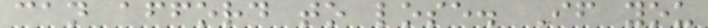can afford to lose. If you
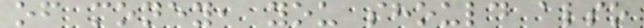of money, you should also
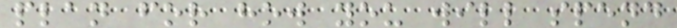plan for how you will spend
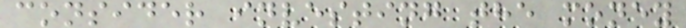consider investing the money
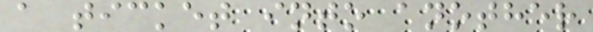a ticket into another
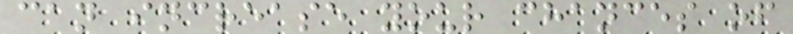can increase your chances of
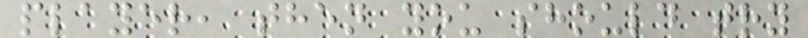player, then you should try
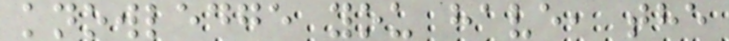knowledge you have, the
